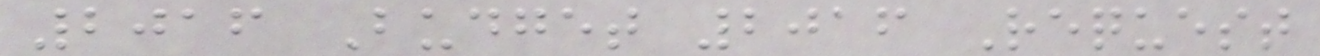2016 Budget 2016 Request
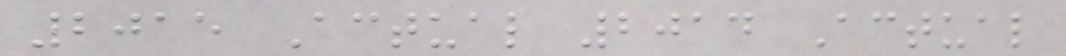2015 Actual 2014 Actual
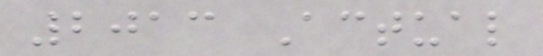2013 Actual
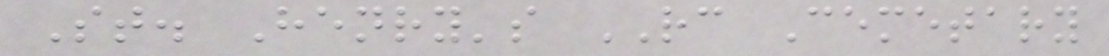St. Henry's RC Cemetary
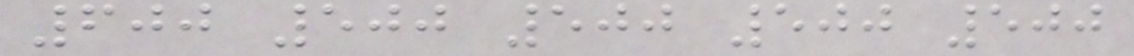600 500 500 500 500
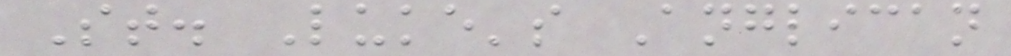St. Luke's Anglican
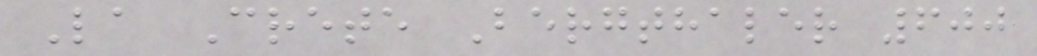La Crete Bergthaler 600
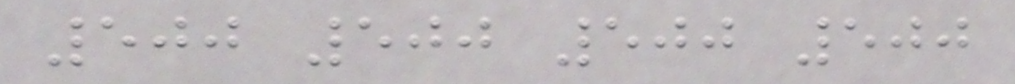500 500 500 500
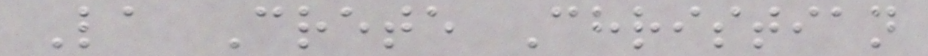La Crete Christian
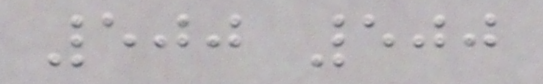500 500
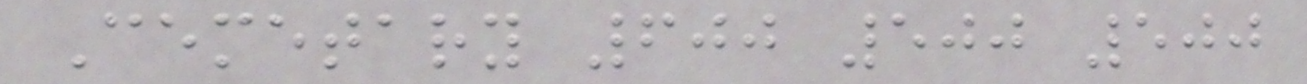Cemetary 600 500 500
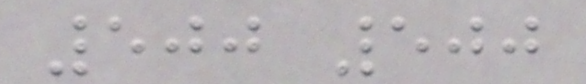500 500
